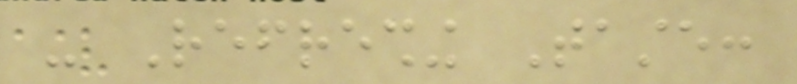- Refreshing Taste:
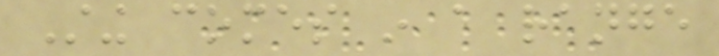Sting comes in a range
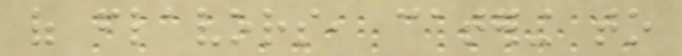of flavors, catering to
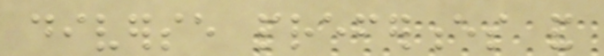diverse preferences and
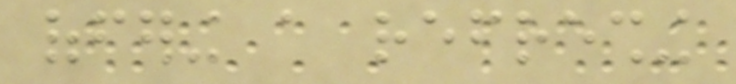offering a refreshing
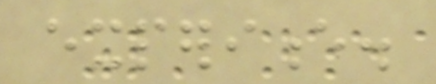experience.
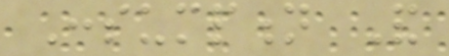Consumption And
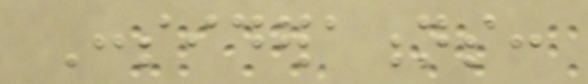Considerations:
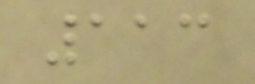113
